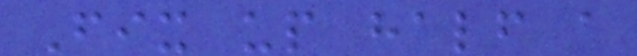Fix up half a
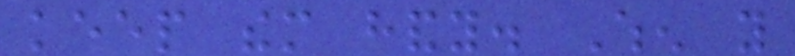keep them handy. When you
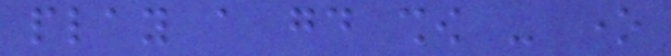play a good show - one
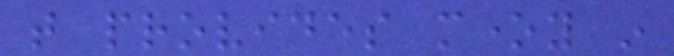that provides money in
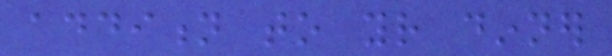addition to your dinner
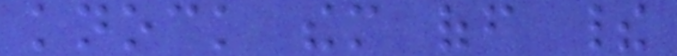knock them off their
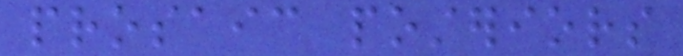prosaic posteriors
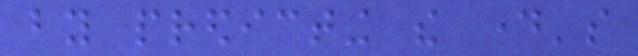by predicting the day's
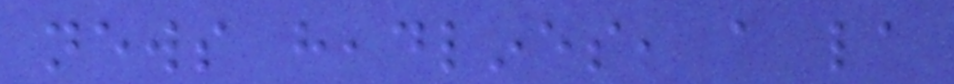news headlines, a la
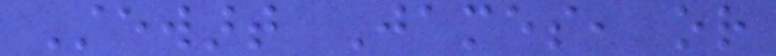Stewart James, or
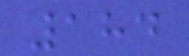184
